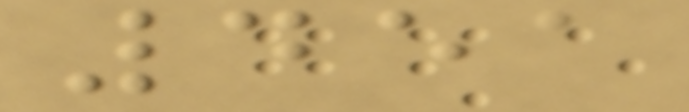451
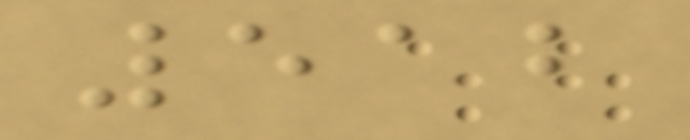512
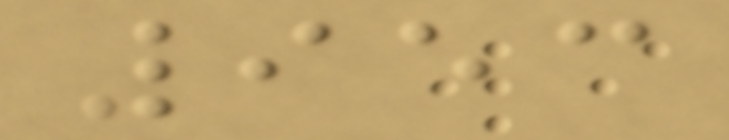953
